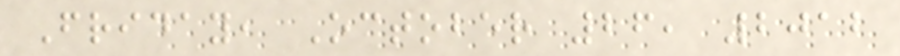Friday, October 26, 2012
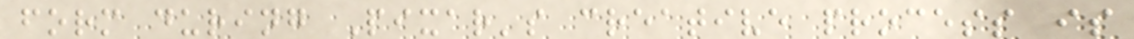form during Pixar's creative process is
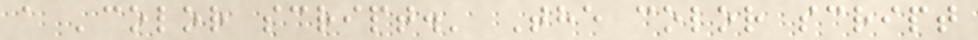a 'color script.' The color script
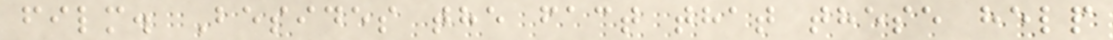film. Besides the fact that these help
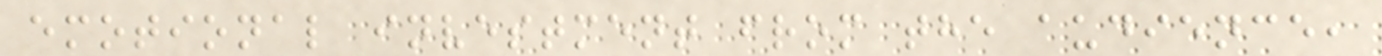emotional investment from the audience,
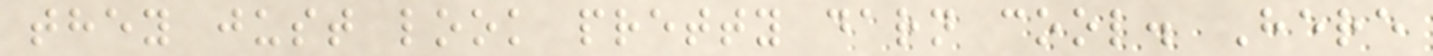they just look pretty darn cool. Here
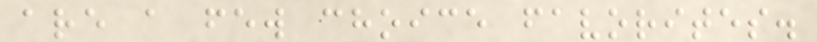are a few choice favorites.
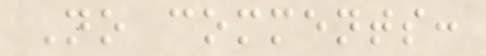No comments:
